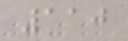110
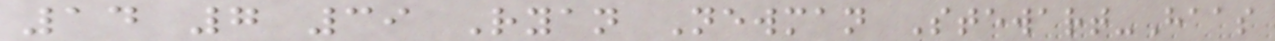14 7 39 Ryan Newman Stewart-Haas
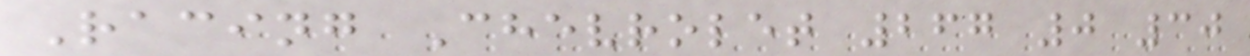Racing Chevrolet 267 0 30
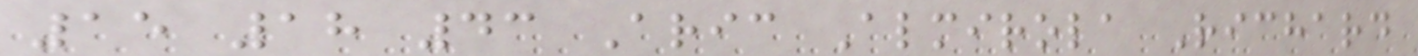15 18 43 Aric Almirola Richard
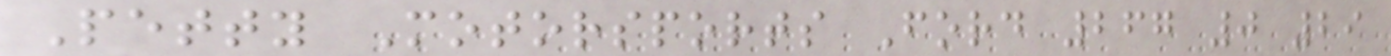Petty Motorsports Ford 267 0 29
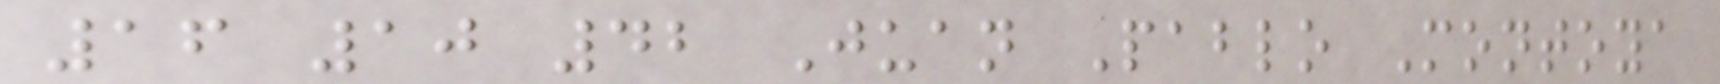16 10 42 Juan Pablo Montoya
